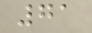71
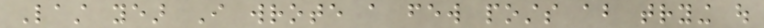Last year I wrote a few posts about trying out
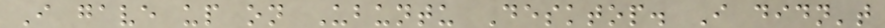I gave up on Ubuntu Desktop. I didn't
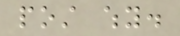post why.
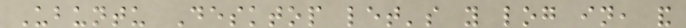Ubuntu Desktop let's you log in, and
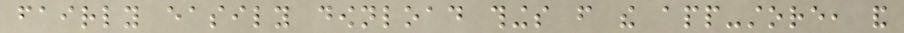fairly easily download things from the app-store, and
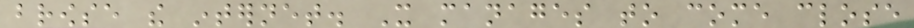browse the internet. It manages to come close
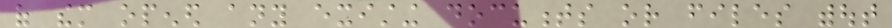of them opened any existing documents or files without
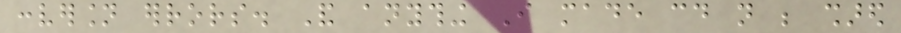conversion errors. And anything I made could not be shared
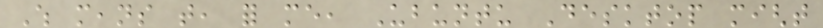Which means that, for me, Ubuntu Desktop might
